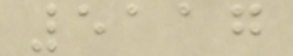5117
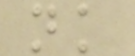nk
